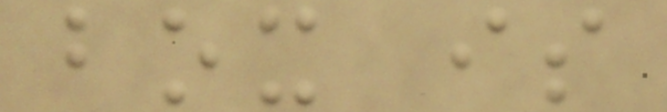box is
